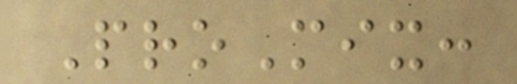ProMix:
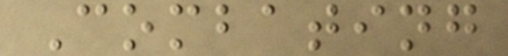Combating
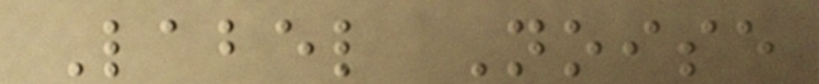Label Noise
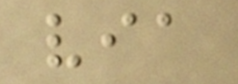via
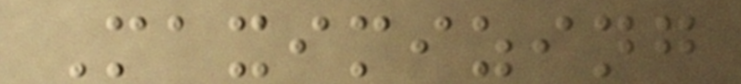Maximizing
